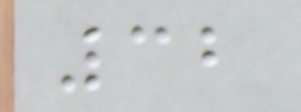32
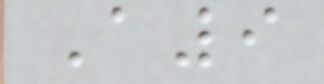A9
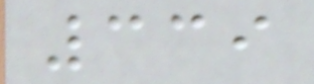339
